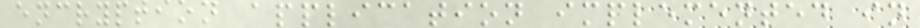encryption application implemented in
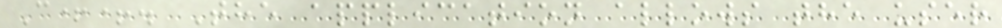C++. The application allows the user
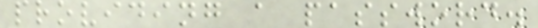providing a password.
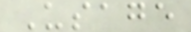Usage
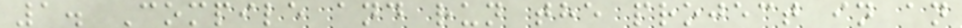1. Compile and run the project in an
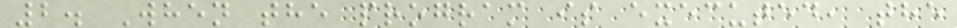2. When the program is executed, the
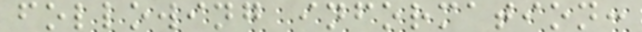following information:
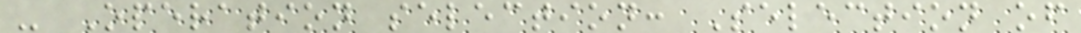- Operation selection: Selection of
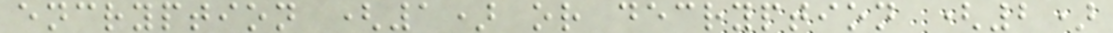encryption (1) or decryption (2)
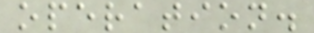operation.
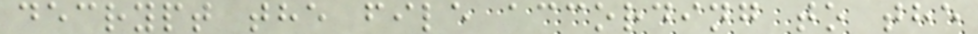decrypt the file according to the
